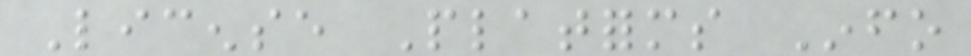License Platforms Info
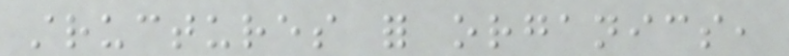structures for organics,
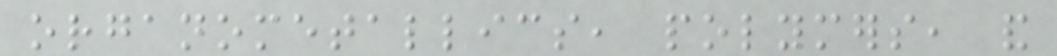organometallics, polymers, and
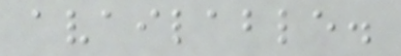available.
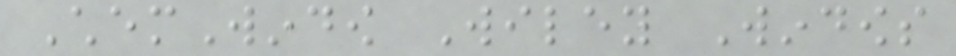ChemWindow Wiley Windows
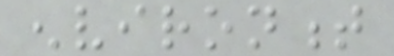environment
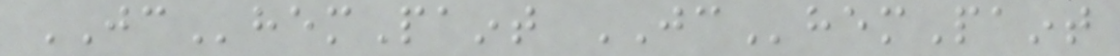JChemPaint JChemPaint
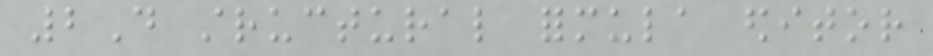2D structural formula editor
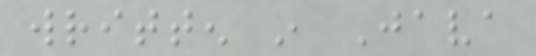written in Java
